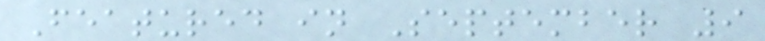Featured in September 9
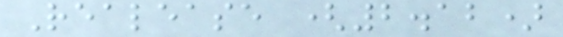Realease (2.12)
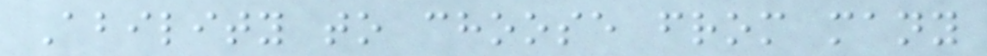Ability to choose from many
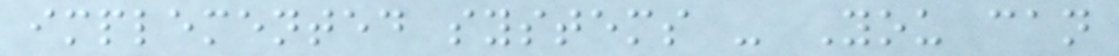implemented systems - You can
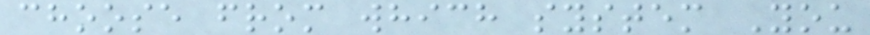choose from which system You
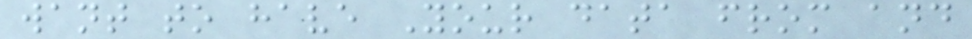want to have Your data from and
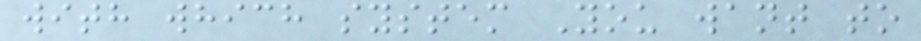with which system You want to
